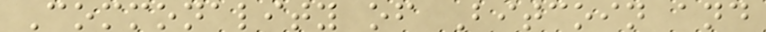Commonality of Bitcoin and
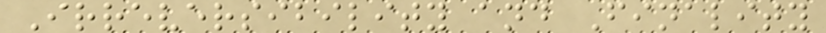Irreversibility and Finality
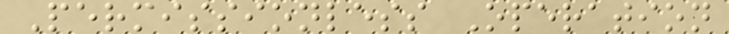Permissionless Operation
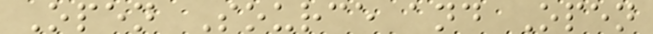Open Source and Open
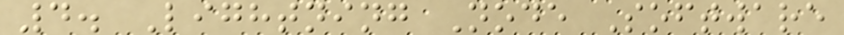4. Lightning Node Software
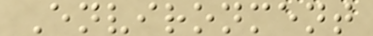Environment
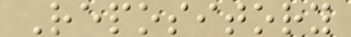Repository
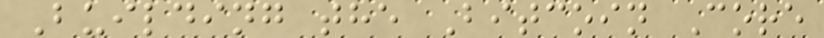Building the Bitcoin Core
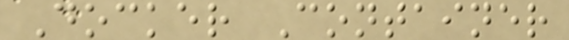Docker Container
